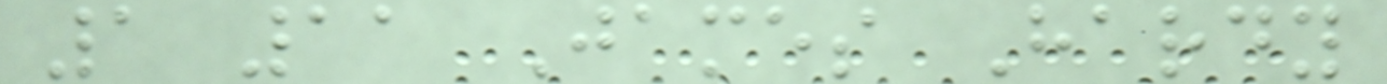1 11 James Hardy
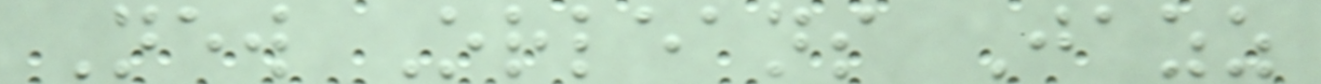New Orleans Jazz
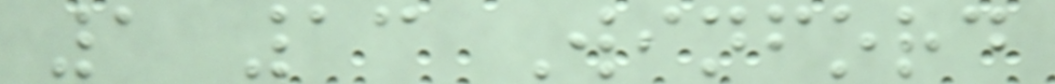1 13 Winford
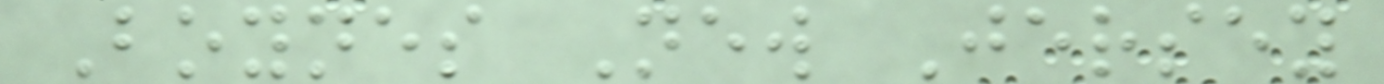Boynes New Jersey
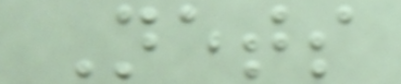Nets
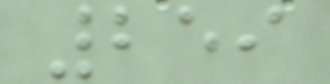259
